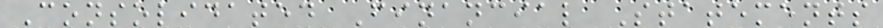Consolidated Financial Statements
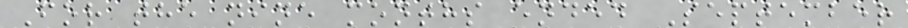For the nine months ended September
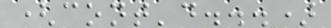(cont'd...)
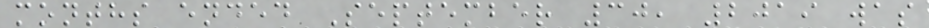months ended September 30, 2019 was
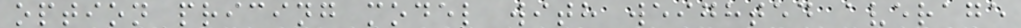option pricing model with weighted average
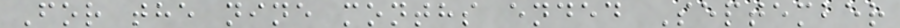For the nine months ended September
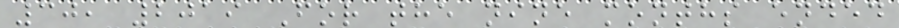30, 2019 For the nine months ended
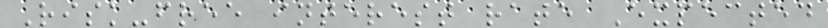Risk-free interest rate Expected
